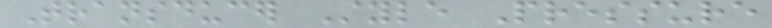Transducer Style Pressure
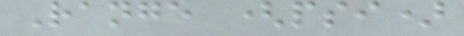Range (psi)
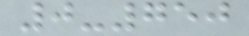0-750
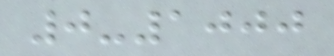0-1000
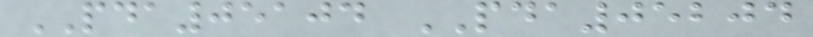PDA05104 PDA05204
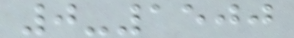0-1500
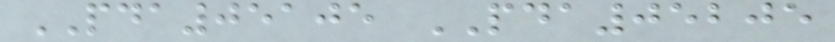PDA05105 PDA05205
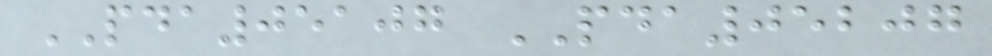PDA05107 PDA05207
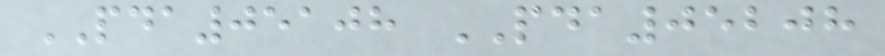PDA05108 PDA05208
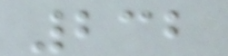232
